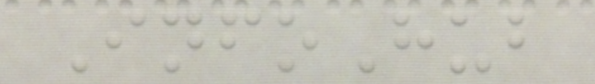InfoHub
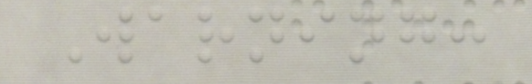Warning:
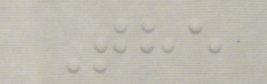The
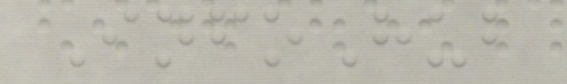InfoHub
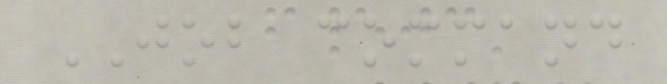JOB command
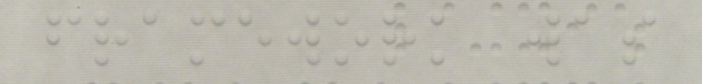framework was
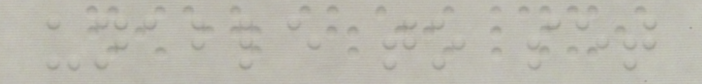unable to set
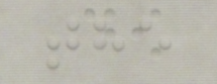the
